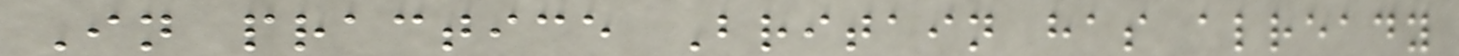In practice Britain has already
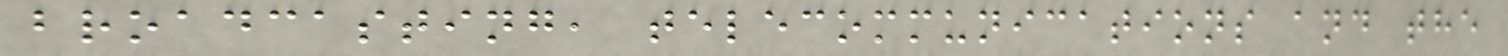broadcasting, telecommunications and the
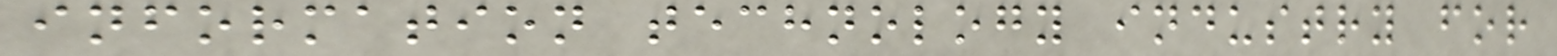information technology industry for
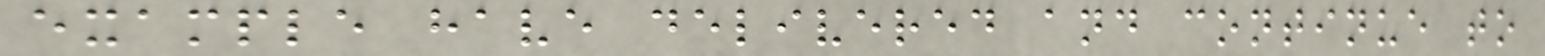example have delivered and continue to
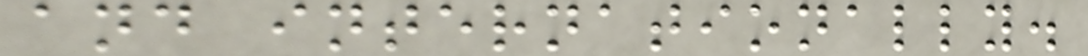and internationally.
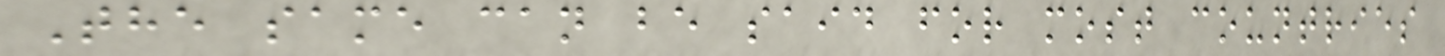The same can be said for most countries
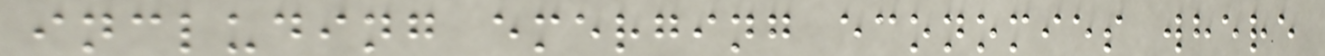including emerging economies where
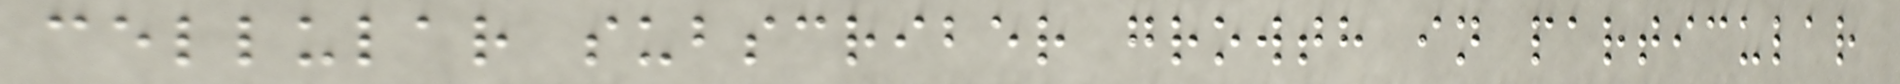cellular subscriber growth in particular
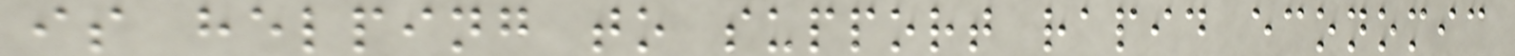is helping to support rapid economic
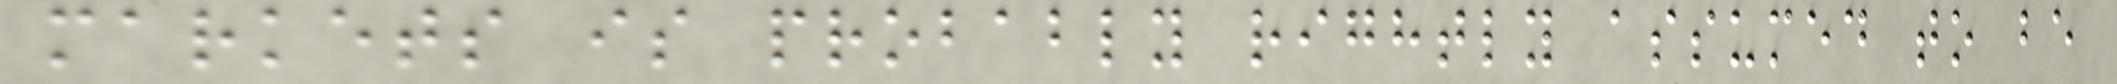markets is probably rightly assumed to be
